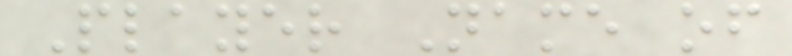Player Name of
